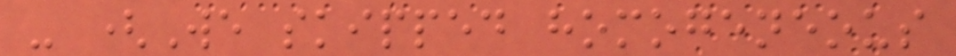- (We skipped homogeneous
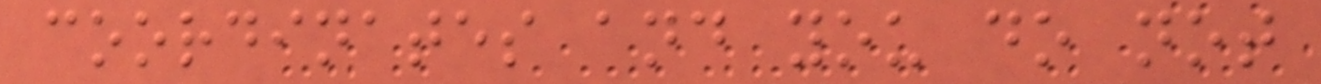coordinates and you do not
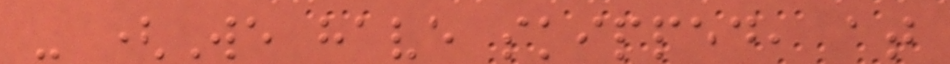- (We have skipped, at
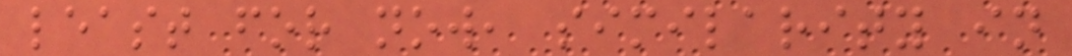least for now, similarity in
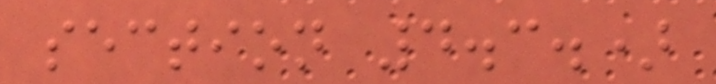section 4.3.)
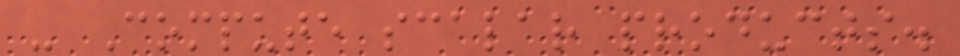- Compute scalar products.
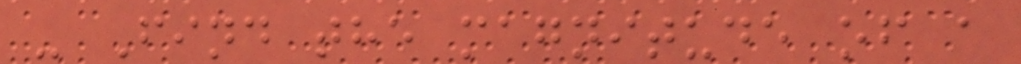- Find the magnitude of a
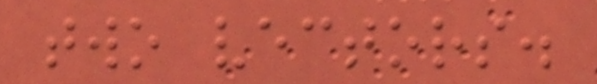two vectors.
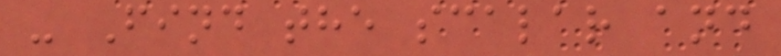- Find the scalar and
